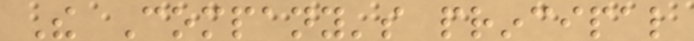The Company's principal
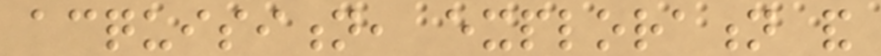acquisition, exploration and
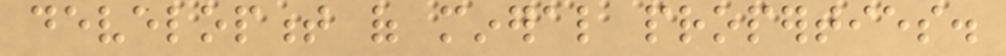development of mineral properties.
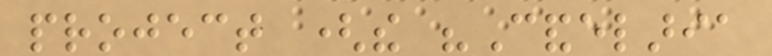project (the "Candelaria
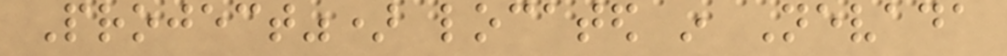Project") located in Nevada
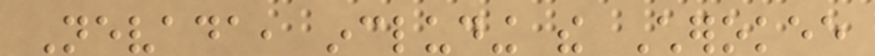Nevada, including the Cherokee
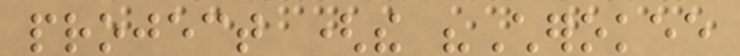project (the "Cherokee
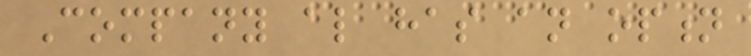Company also has an option
